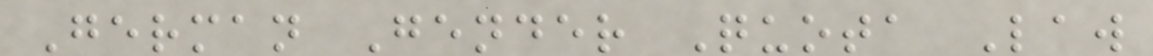German Gender Quota Law
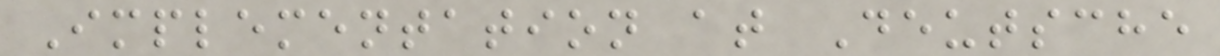Implementation at Deutsche
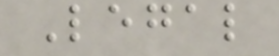Legal
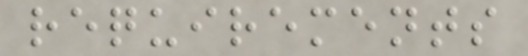requirements
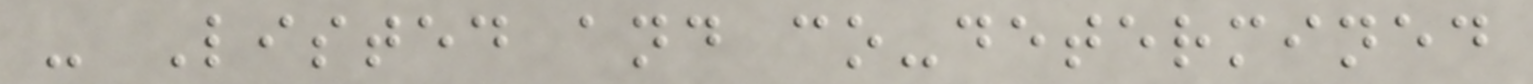- Listed and co-determined
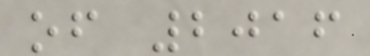of 2016
